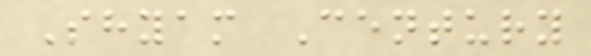Shyam Century
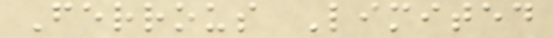Ferrous Limited
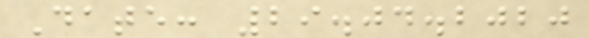Date: 29.04.2020
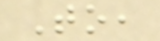To,
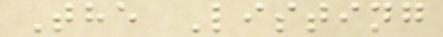The Listing
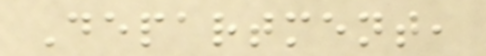Department,
